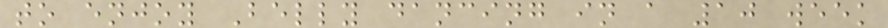to enjoy Belly dancing in a 10 week
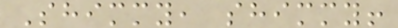Shimmy, shimmy!
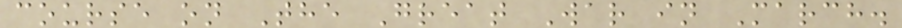course on The Great War in March.
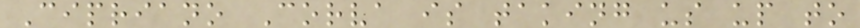Cipriano Corva is taking us up to
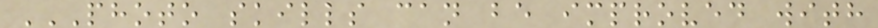PHOTO SKILLS CAN BE IMPROVED WITH
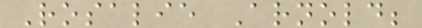Rosalie Arnold;
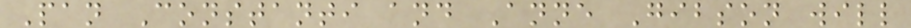Pan Constanti and Anne Gibson will
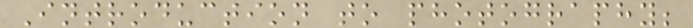Introduction to photography;
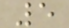5
